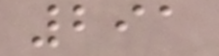291
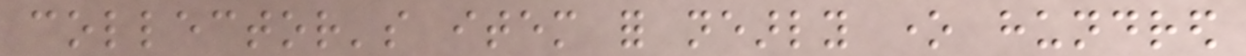collector's item for nearly one hundred
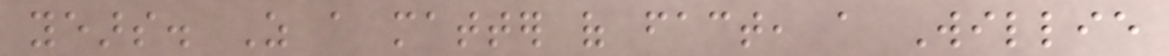years. As a matter of fact, a Willie
